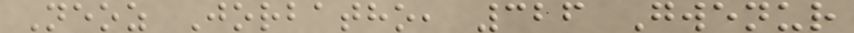Neoz Jorbatho, 326 Gwenur
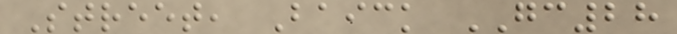Street, Baick GC28
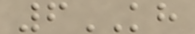6KH
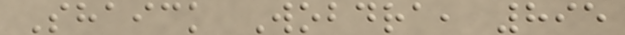Shaick Wobdra, 895
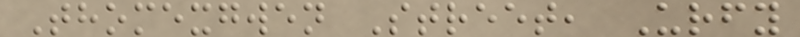Thomexgwen Street, Urfy
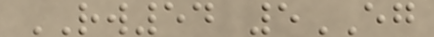RW54 5EG
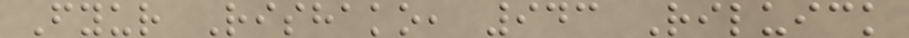Fyur Rishako, 943 Riluick
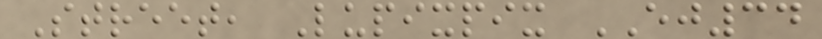Street, Lupixpix EJ34
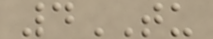4TU
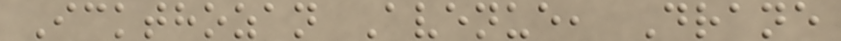Ickthozan Avenue, Drane
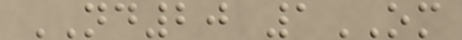ND20 1OM
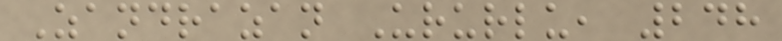Zandrazan Ururlu, 248
